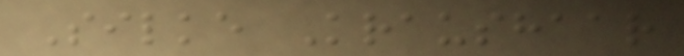Silke Kraushaar
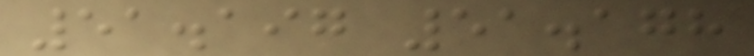51.197 51.178
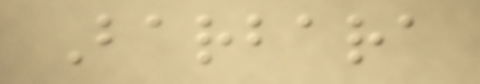Barbara
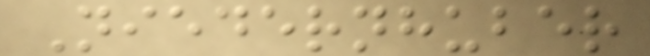Niedernhuber
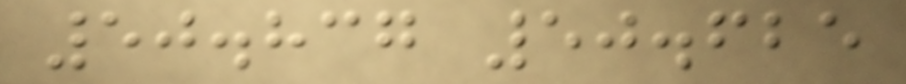50.837 50.625
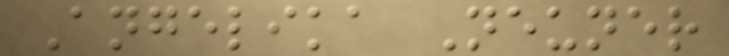Angelika Neuner
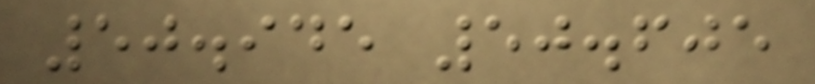50.945 50.605
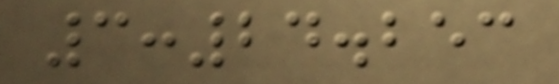3:24.253
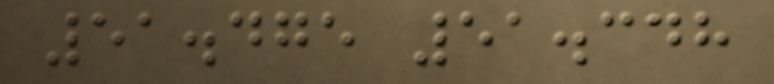51.475 51.348
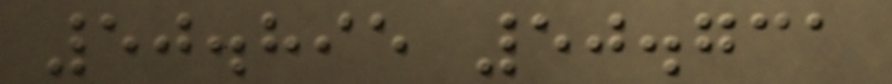50.895 50.731
